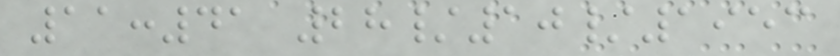11:41 28/10/1953
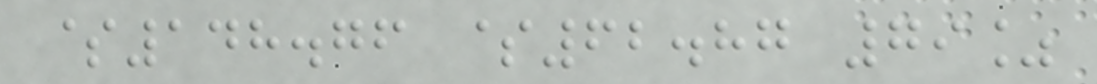$148.76 $62.87 79%
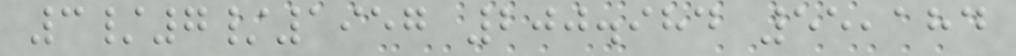3/7/1957 200.984 55,184
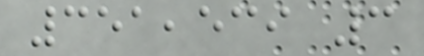351,539 3
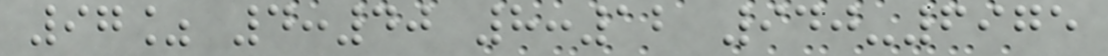97% 4:40 8:12 940-6975
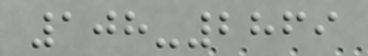108-2869
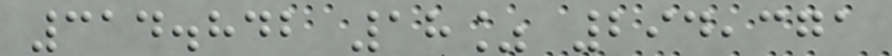314.842 18% 294,371
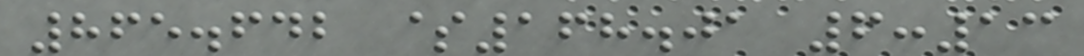865.642 $168.01 6:13
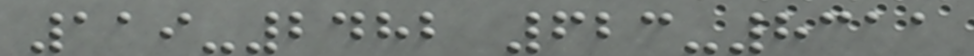119-2482 623-8311
